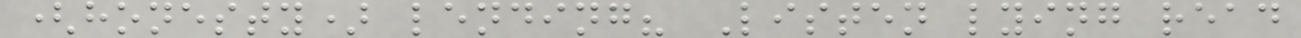(honesty) lending? Listen lying read
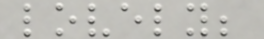lovely;
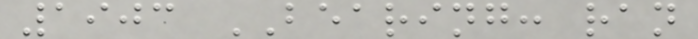1903 BEARING: ran
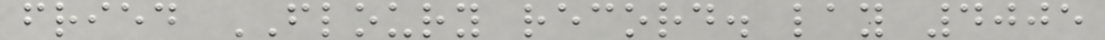fried FLOURY record. lay 4005
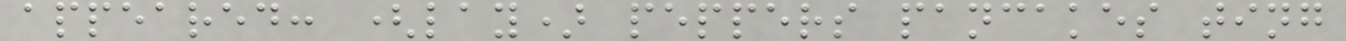appeared: (lay) peppers pancakes ting
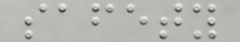safety
